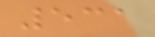531
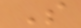S
